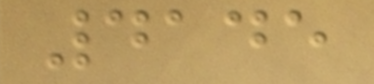4145
